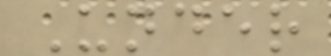Under
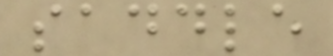saddle
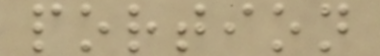portion
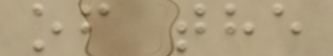of the
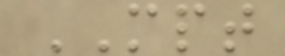MPT
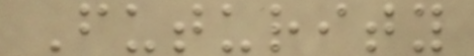Futurity
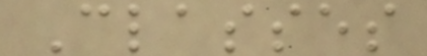Classes
